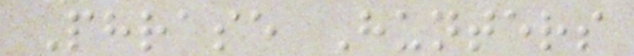Phrase Hunters
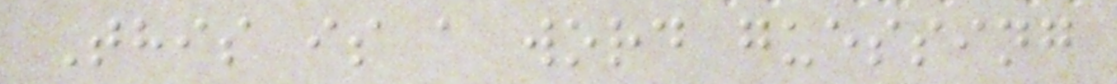This is a word guessing
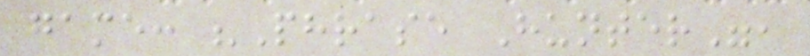game: "Phrase Hunter",
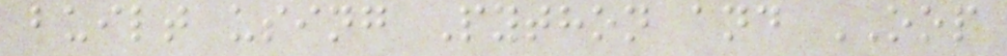built using Python and OOP
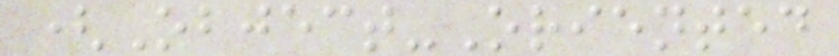(Object-Oriented
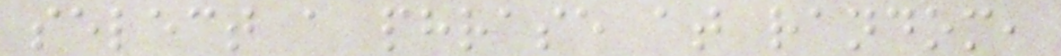select a phrase at random,
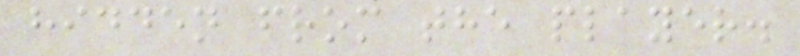hidden from the player.
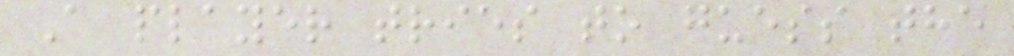A player tries to guess the
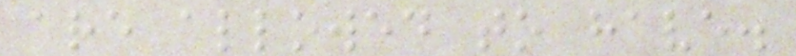are allowed to have.
